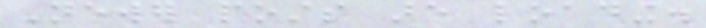Newer posts are loading.
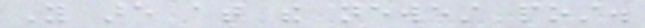You are at the newest post.
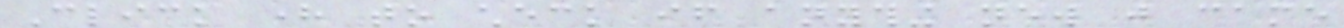Click here to check if anything new just came
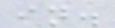in.
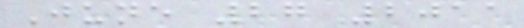June 27 2011
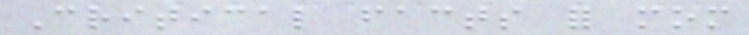Critical facts for mom
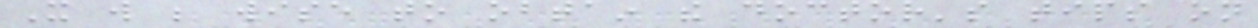It will be wise to obtain the doctor's tips on
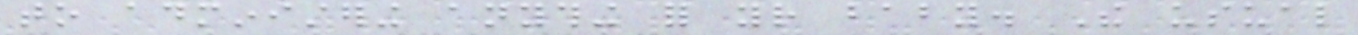to administering anything for your baby. The usual
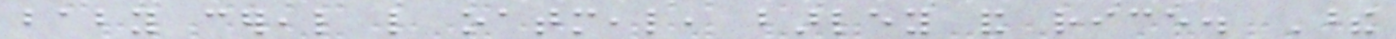baby cereal like oatmeal, barley and rice. These
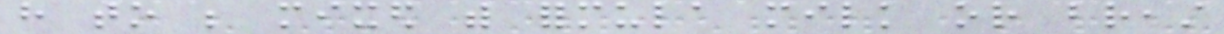have to be mixed with formula milk or breast
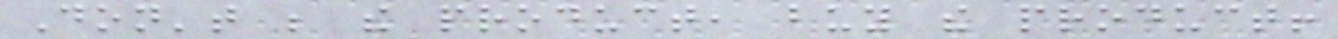Don't be the product, buy the product!
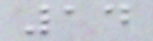14
